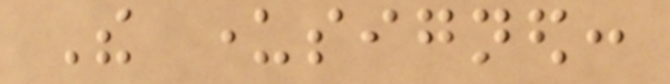The undersigned:
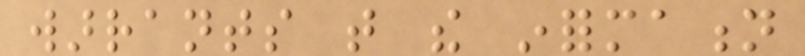warrants that the information
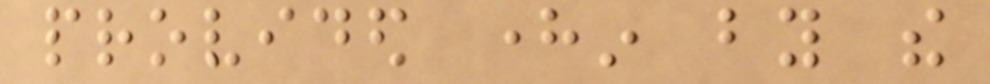provided herein by the
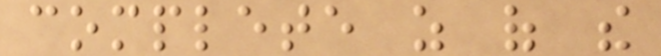complete as of the
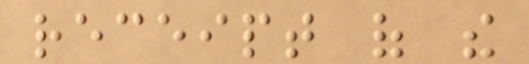receipt of the
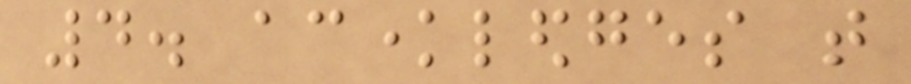4. acknowledges that
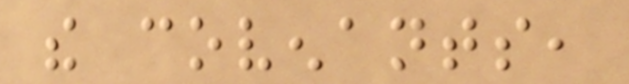the covenants,
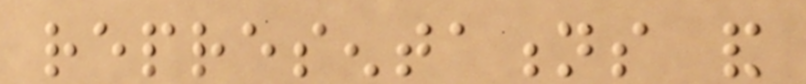representations and
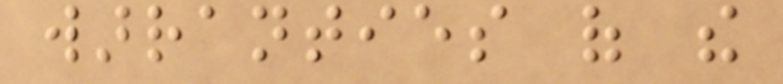warranties of the
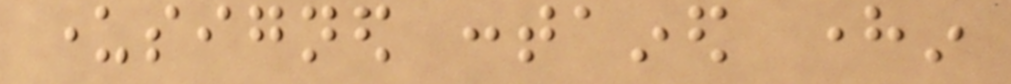undersigned contained herein
